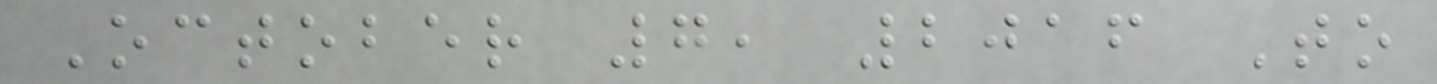October 7, 2016 To
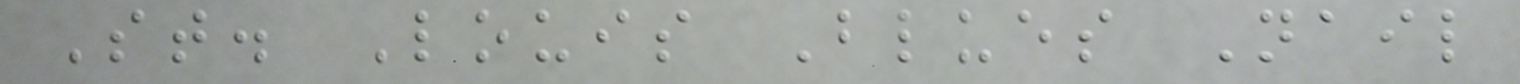St. Louis Blues Nail
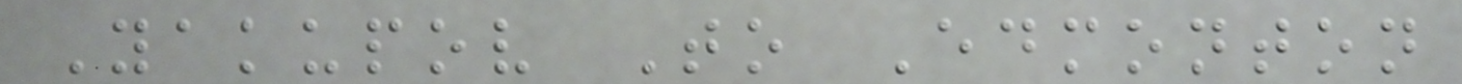Yakupov To Edmonton
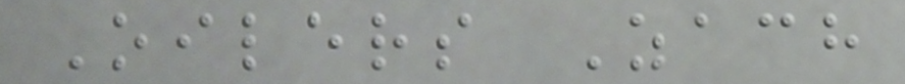Oilers Zach
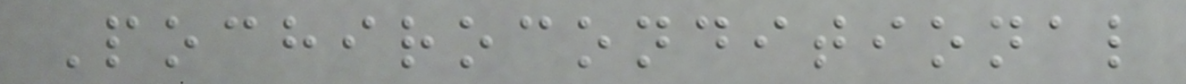Pochiroconditional
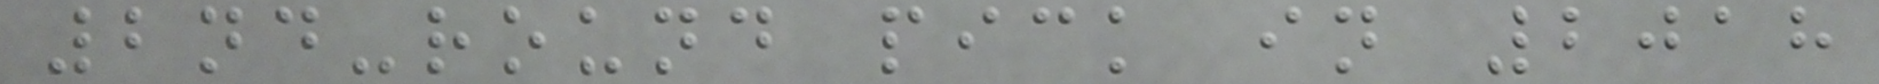2nd-round pick in 2018
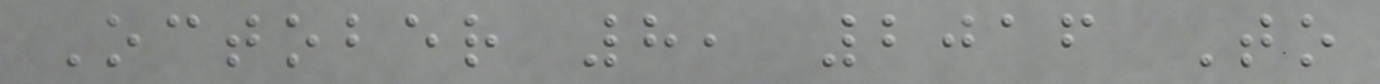October 8, 2016 To
